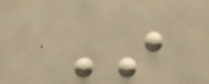In
